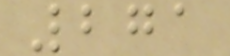271
